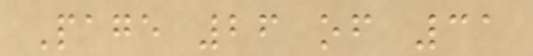Page 26 of 31
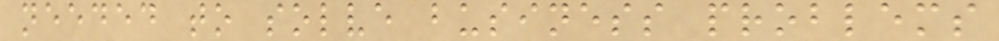needed to solve business problems
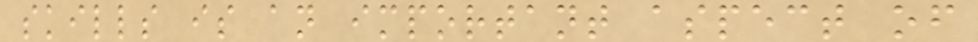skills is an important aspect of
